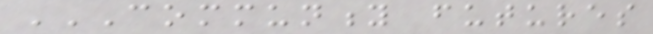COMMUNITY FUTURES
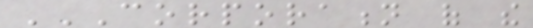CORPORATION OF THE
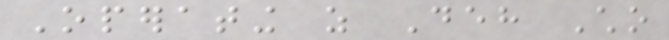Operating as Deh Cho
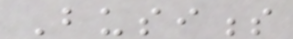Business
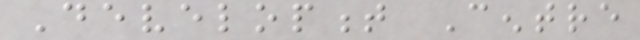Development Centre
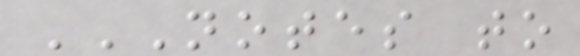NOTES TO
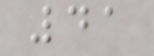41
